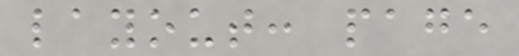layout: page
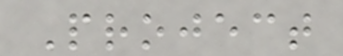Project
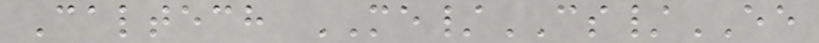Caltech ME/CS/EE
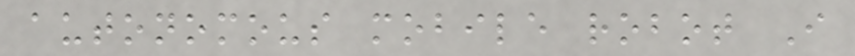autonomous mobile robot I
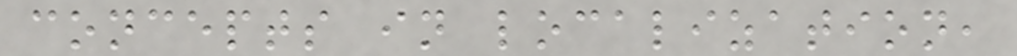concepts in localization,
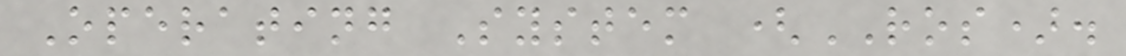Operating System (ROS).
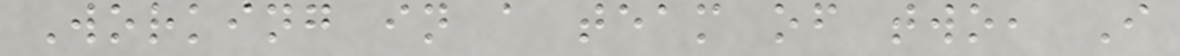Working in a team of two, I
